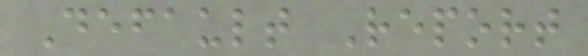Default Report
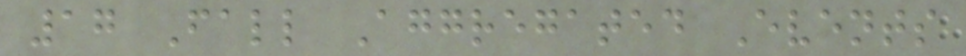17 Fall Aggregated Events
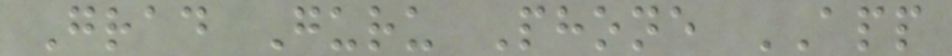Grad Guru Phone APP
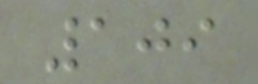109
